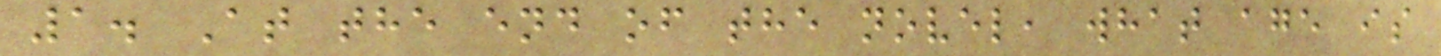1. At the end of the novel, what age is
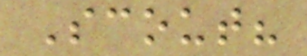Scout?
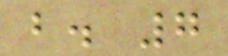b. 7
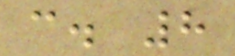c. 8
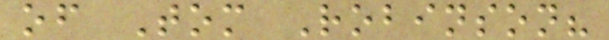of Tom Robinson?
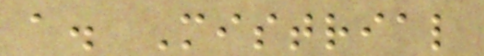a. Mistrial
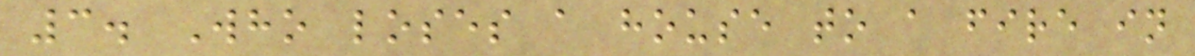3. Who loses a house to a fire in
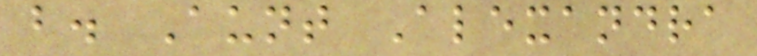b. Aunt Alexandra
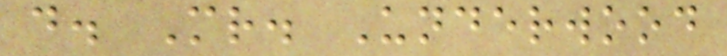d. Mr. Underwood
